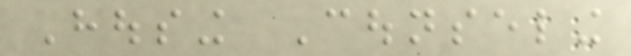Housing Counseling
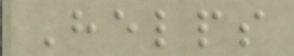Helps
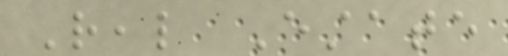Real Estate
